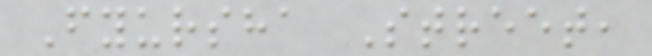Fyursha Street,
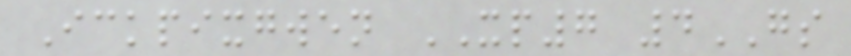Ickpixgwen XP7 4GS
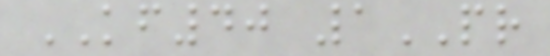KF40 1PR
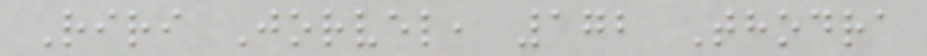Riri Jorvel, 172 Thodra
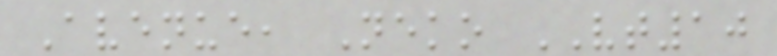Avenue, Neko VT10
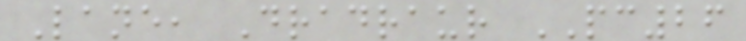Lane, Dradraur PC26
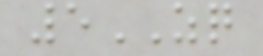5ZQ
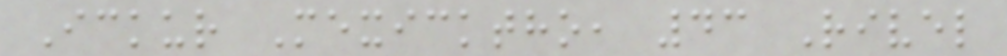Ickur Mexicktho, 43 Rivel
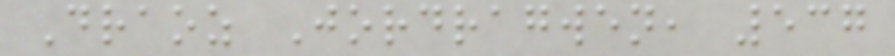Draoz Jordragwen, 537
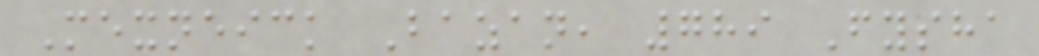Mexneick Bazan, 789 Fysha
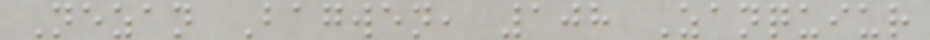Nezan Bagwen, 108 Zanquiur
